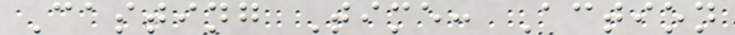Casting Time: Action
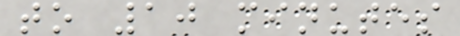to 10 minutes
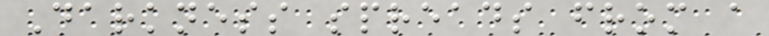Darkness spreads from a
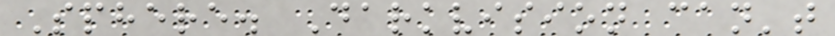Sphere. Darkvision can't
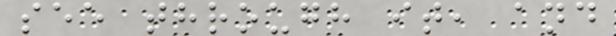see through it, and
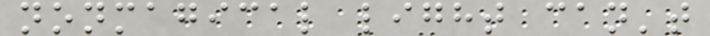nonmagical light can't
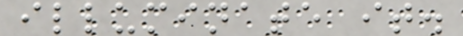illuminate it.
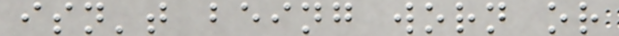isn't being worn or
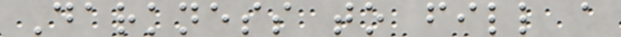Darkness to fill a
